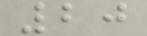20
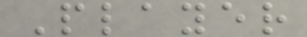Player
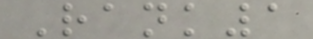Rank1
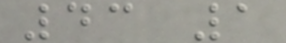43 1
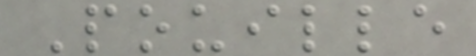Pouille
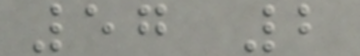57 2
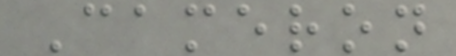Cameron
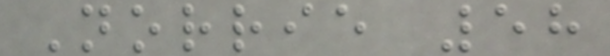Norrie 58
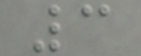3
